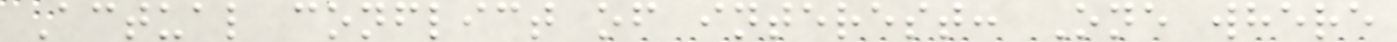Actual conflict of interest: One where
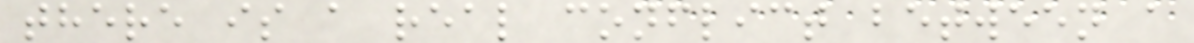there is a real conflict between a
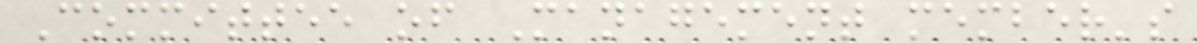Committee of Management member's
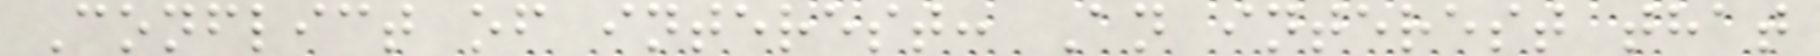Conflict of interest: An interest that
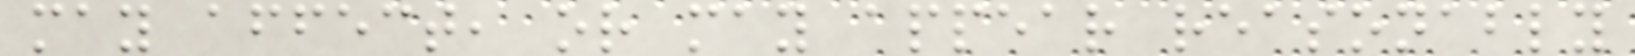may affect, or may appear reasonably
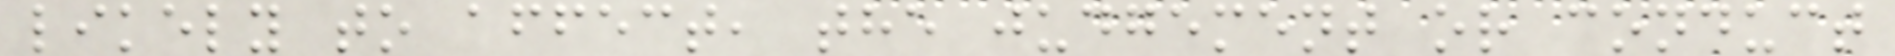likely to affect, the judgement or conduct
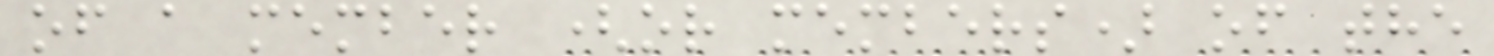of a member (or members) of the
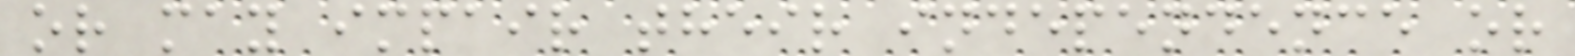or may impair their independence or
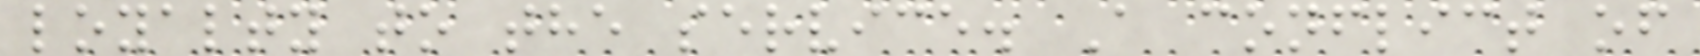loyalty to the service. A conflict of
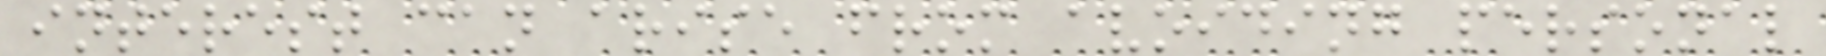interest can arise from avoiding personal
